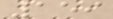159
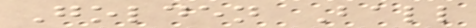Golden Ball
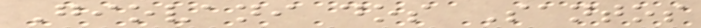Giovani dos Santos
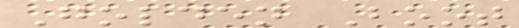Golden Boot
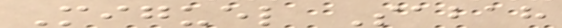Miguel Sabah
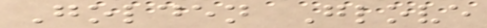Golden Glove
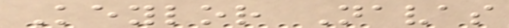Keylor Navas
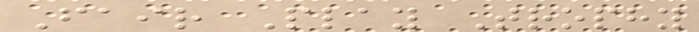Fair Play Trophy
